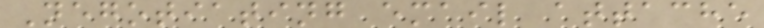Negotiating email attache
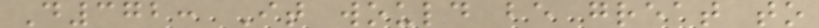D372: It would be great to
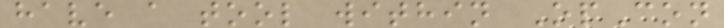have a tool within OpCon
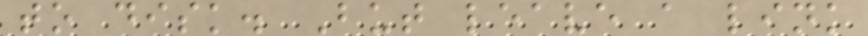to disk. But leave a link
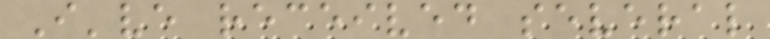I've received several
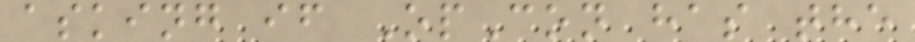asking if OpCon has the
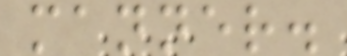manner.
